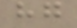hg
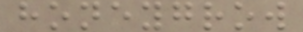honeygrow
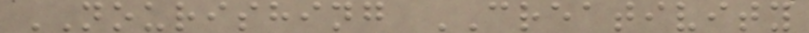NOURISHING CREATIVITY
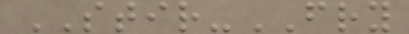STIR-FRY
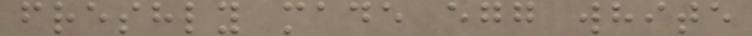freshly made egg white
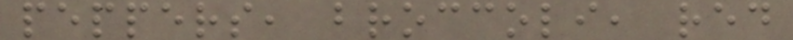peppers, broccoli, red
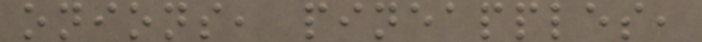onions, pineapples,
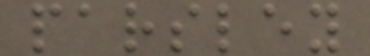parsley
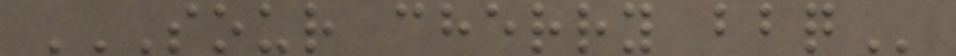SOUR CHERRY BBQ
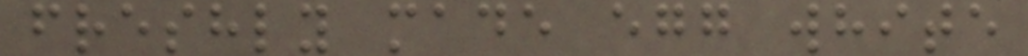freshly made egg white
